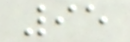95
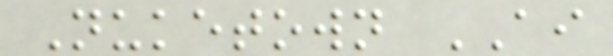Nuketown AI
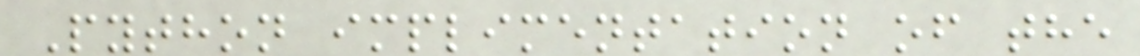Python implimentation of the
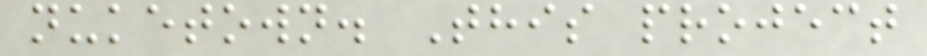nuketown. This project
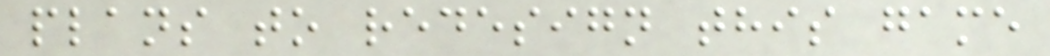plans to redesign this game
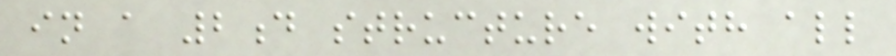in a 2d structure with all
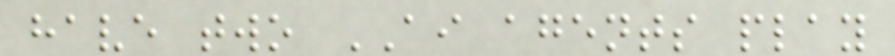have two AI agents play
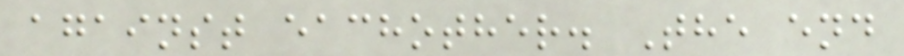against eachother. The end
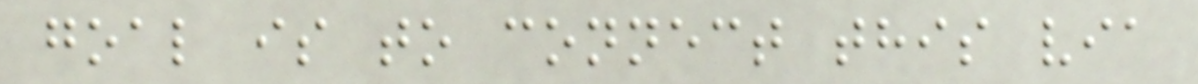goal is to connect this via
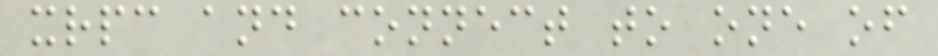xrpc and connect to one of
